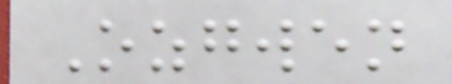Ozgwen
